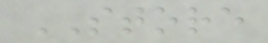STORE
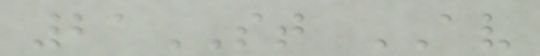21ST AV
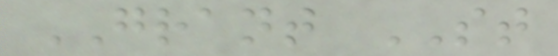GRANT ST
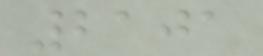2101
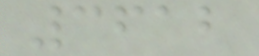3612
